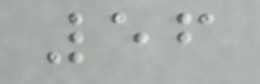56
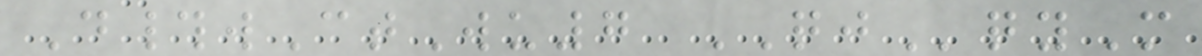D#wCtWu7 QJqyM
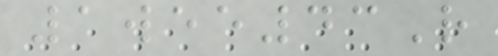1wee43R
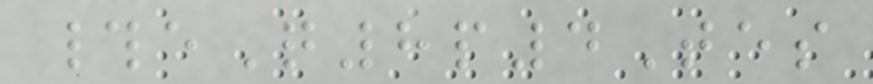#eQ8p4Tes
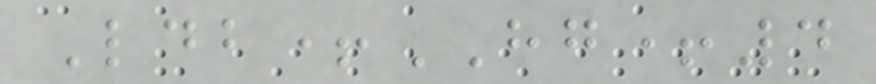Ldb+HG+4
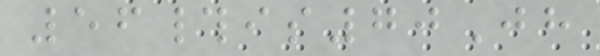56#is70Jh
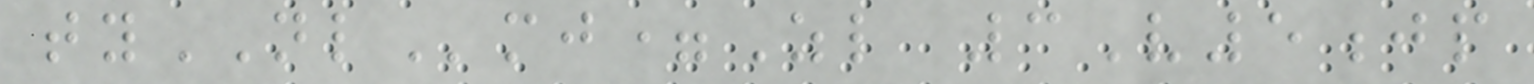tyNLmj=Zl 3V5jp
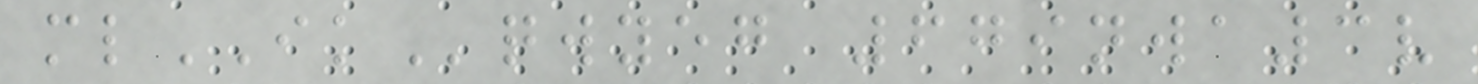mlIKqwyeg 679nwa3v
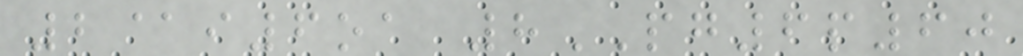2@i6oa 8PG6p60
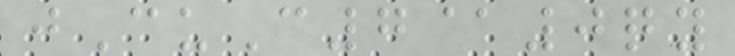jCuC7@0qy
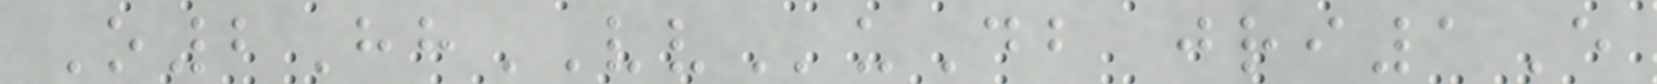O2HhVVuDb jri1E
